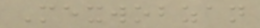Mexwobzan
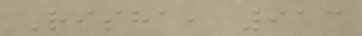Risha, 913
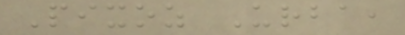Pixoz Urba,
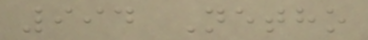994 Netho
